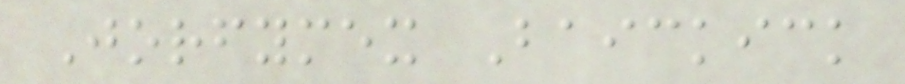Jorfymex Baickick
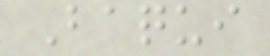Baqui
